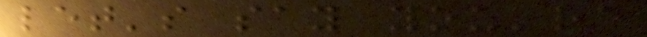let's say you're
